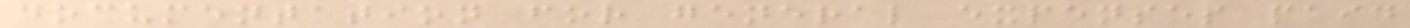documentation for general expenses paid
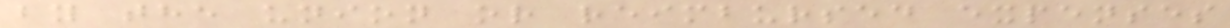by the union or reimbursed expenses
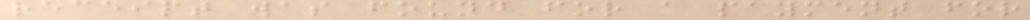receipt was found for a payment for
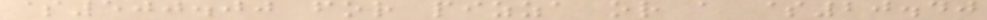$500.00 for pizza or a $20.40
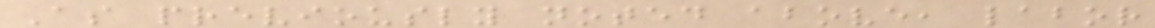As previously noted above, labor
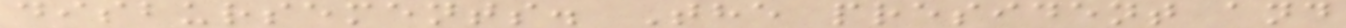disbursements. The president and
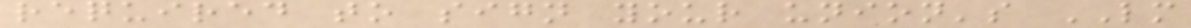required to sign your union's LM
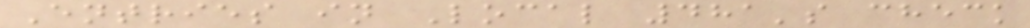Entries in Local 481's check
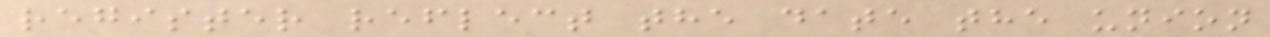register reflect the date the union
